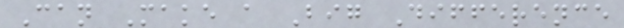Can Make a Big Difference
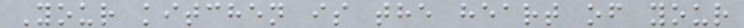Your kitchen is the heart of your
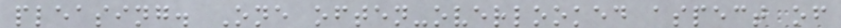pleasing. One often-overlooked aspect of
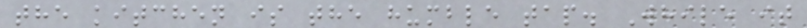the kitchen is the humble tap. While it
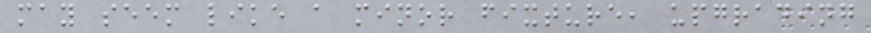may seem like a minor fixture, upgrading
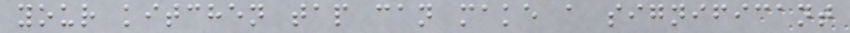your kitchen tap can make a significant
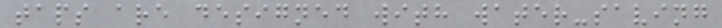taps are designed with water-saving
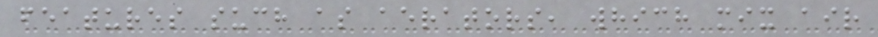features such as aerators, which mix air
